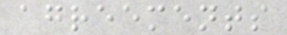agreements
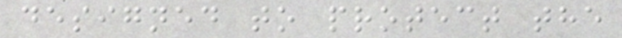designed to protect the
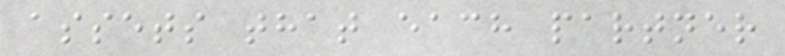assets that each partner
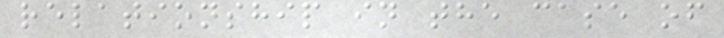relationship in the case of
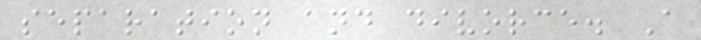separation and divorce. A
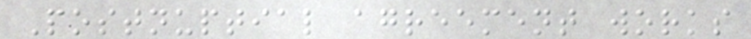Postnuptial agreement works
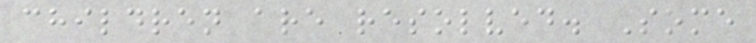children are resolved. Some
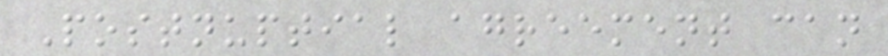Postnuptial agreement can
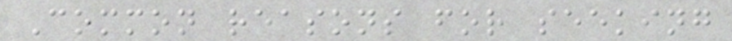Common reasons for seeking
